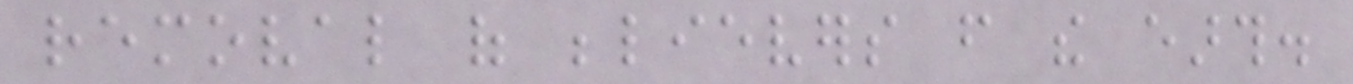removal of believers from the earth.
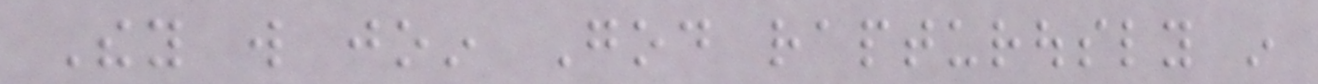They will join God rapturously in
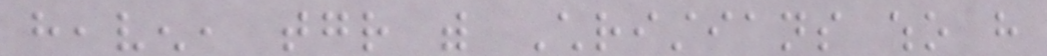heaven, together with Christians who have
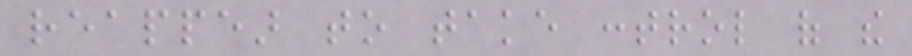reappear to take control of the
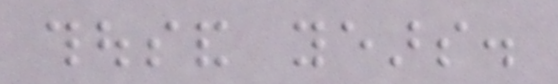thousand years.
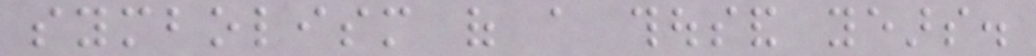symbolism of a thousand years.
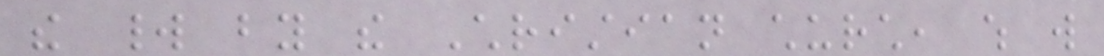the world by the Christian church, which will
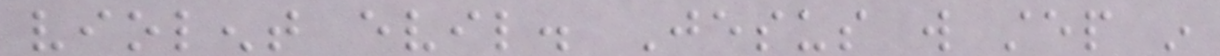violent evil. Jesus will step in
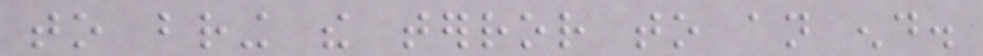to bring the terror to an end.
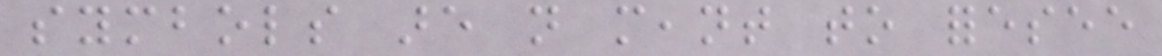symbols are not meant to foresee
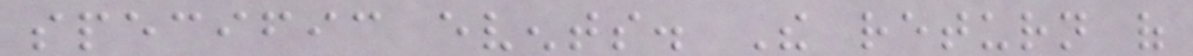specific events. The return of
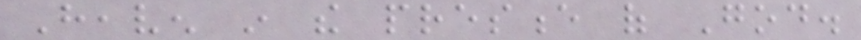Heaven in the presence of God.
